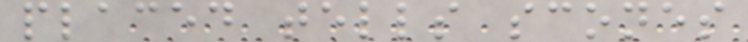placed tells scones
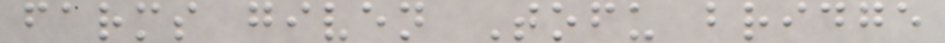farms given Tofu bridge
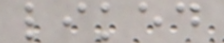liked
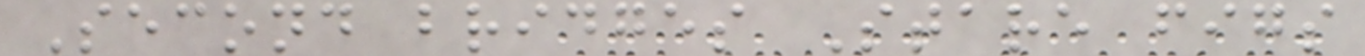Second bridges Stare figs
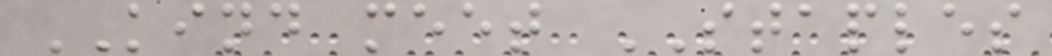KIND meet STAPLES
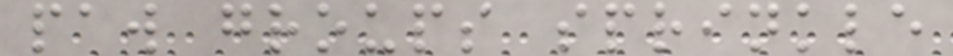paw groups sprinkle
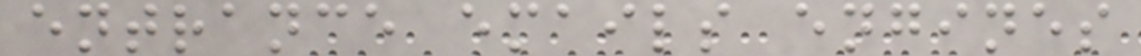entrance emails engines
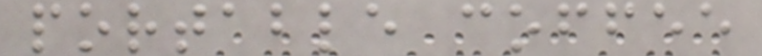portable coffee
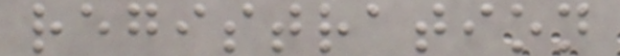registration
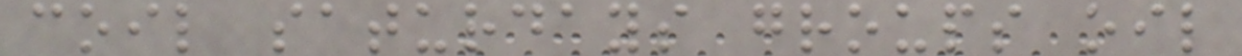coil saturdays groups oil
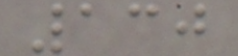130
